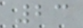23
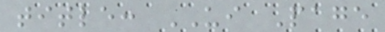title: UI Page
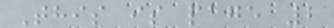This is page 2
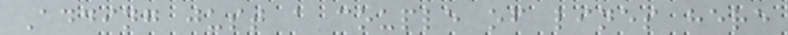Adding just a couple of lines here
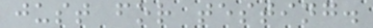just for testing.
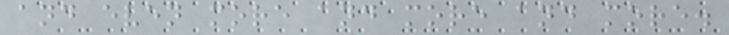and even more and more and more.
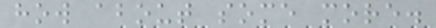how about some more.
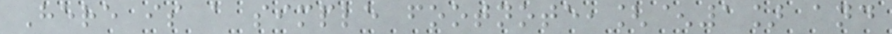Here is a simple footnote,[^1] and
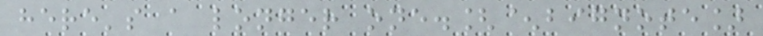here's a longer one.[^bignote]
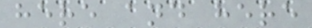here and here
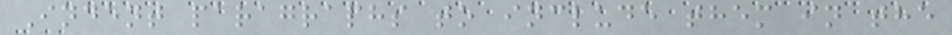Indent paragraphs to include them in the
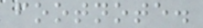footnote.
